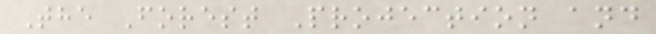The Forest Projection and
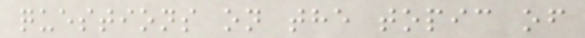questions on the topic of
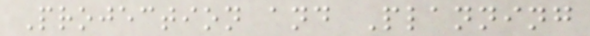Projection and Planning
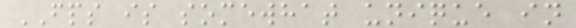FPS is somewhat unique in
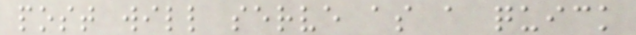post will serve as a quick
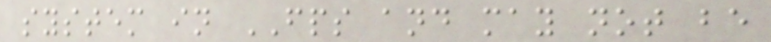system in FPS and may not be
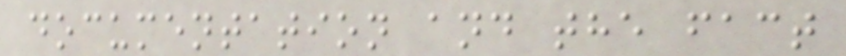documentation and the fact
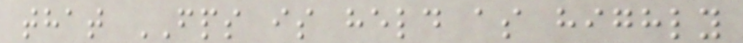that FPS is held as highly
